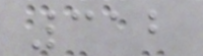312
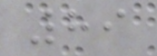89
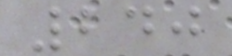240
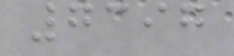7397
